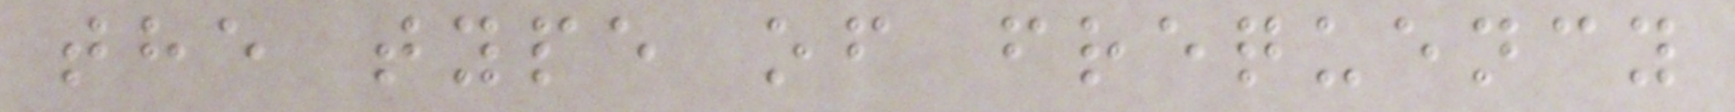the type of frequency
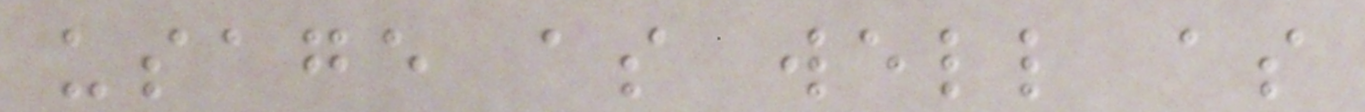usage as well as
